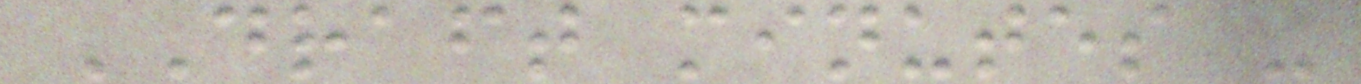DRAFT minutes -
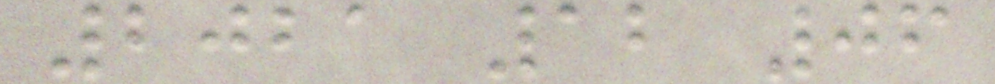2021 12 06
